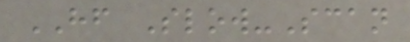HF Slow-Scan
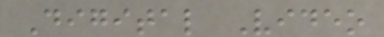Digital Video
